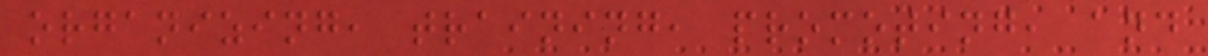organizing, training, promoting, and
